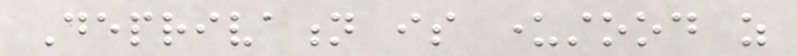Deprivation is understood as
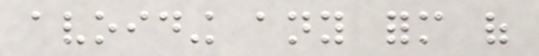avoiding any form of
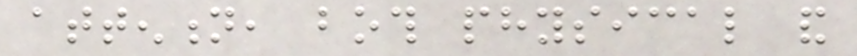attention, both physical and
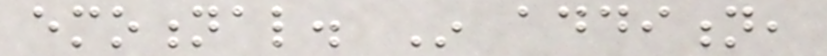emotional. In addition,
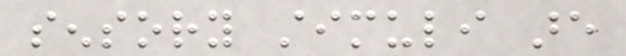sensory stimuli are
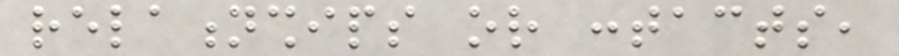relationships or contacts,
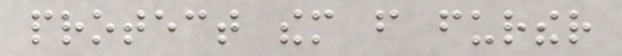protect them from further
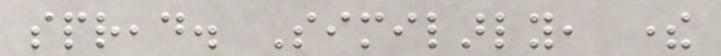spread. Similarly, there
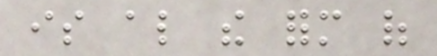is also the form of
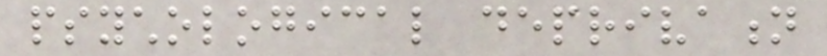psychological deprivation
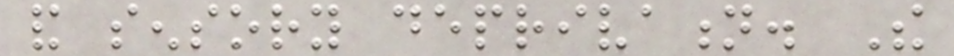and sensory deprivation. The
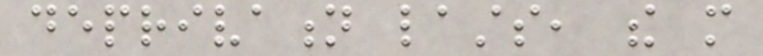deprivation lasts, the more
